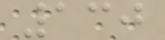130
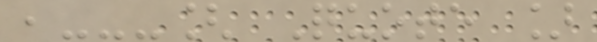,---[ Quote ]
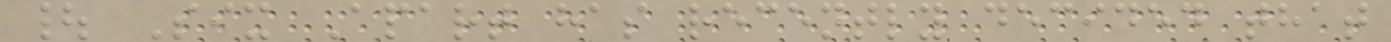| Six Apart has recently decided that
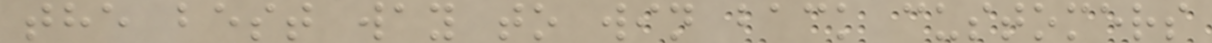the best way to win back customers
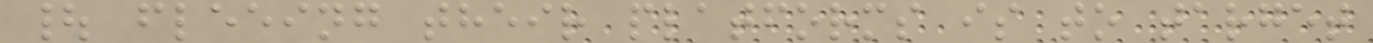| fleeing their platforms is to target
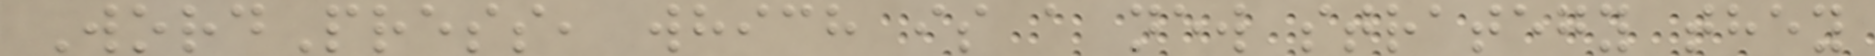WordPress, which is a new strategy they
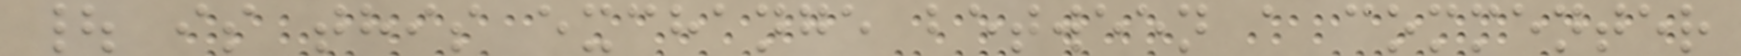| is this exchange between a commenter
